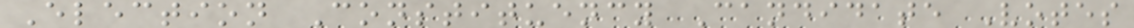Election Constituency Candidate Votes
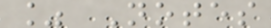% Notes
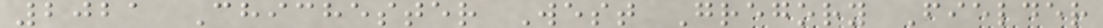2021 Chichester West Gregory Fielder
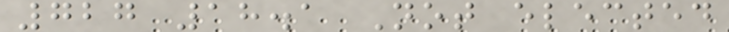727 18.1 Not elected
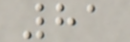81
